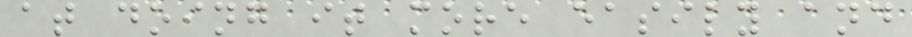at doing it more easily and
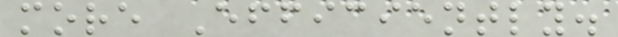more Efficiently.
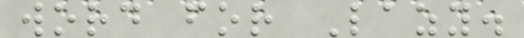word for Lazy.
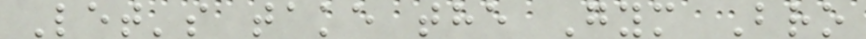Let's take the Gym Bro
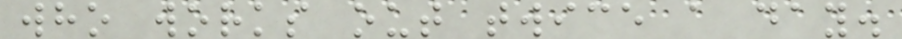who works out twice a day.
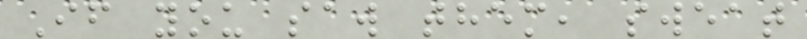If you saw them, sweat
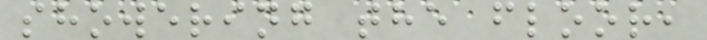showering the floor,
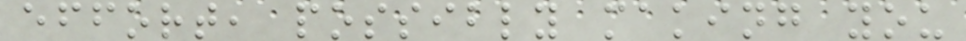effort, possibly making you
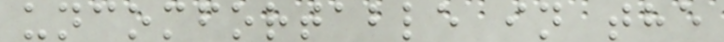uncomfortable in the
